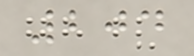204
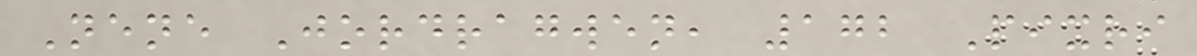Nene Jordragwen, 172 Pixri
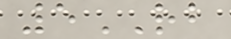5RB
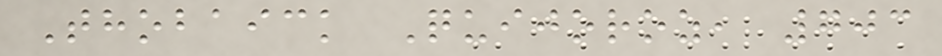Thobaick Quijoroz, 703
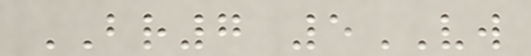BR7 5VW
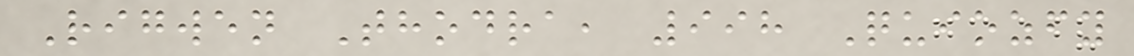Rigwen Thodra, 998 Quiozfy
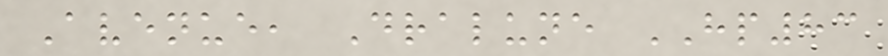Avenue, Dralune HP83
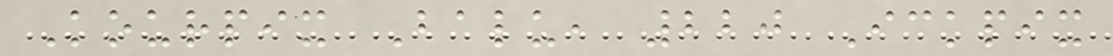Kourpix Balu, 220 Ickpix
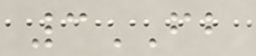3FB
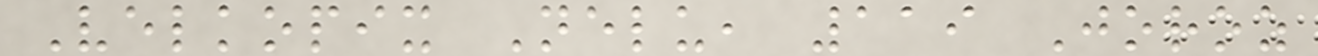Velkopix Nelu, 119 Joroz
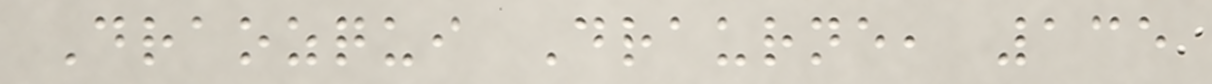Draozqui Draurne, 135
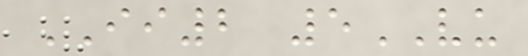II2 5VU
